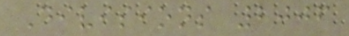Divisions 2006
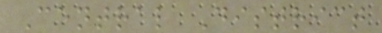Central District
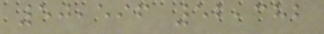50,596 52,382
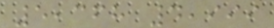5,368 4,999
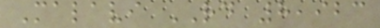Malavi RD 8,923
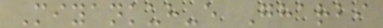Miyankuh-e Gharbi
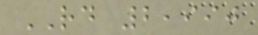RD 2,990
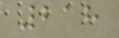218
